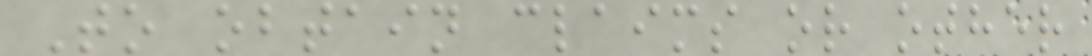To obtain claims or other
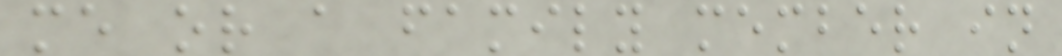me or a family member in
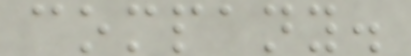company.
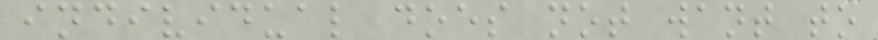individual does not want to
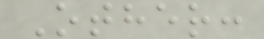Other:
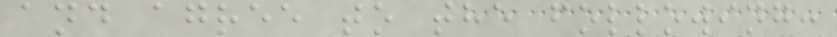and agree to the following:
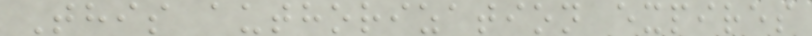This authorization expires
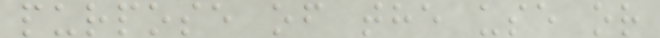purpose of the use or
